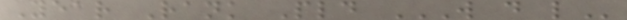Year Rank Pld W D L
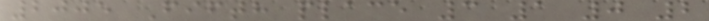2005 Fifth place 3 1 0 2
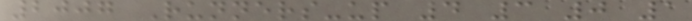2007 Runners-up 4 3 0 1
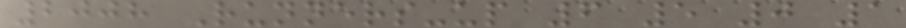2008 Runners-up 6 5 0 1
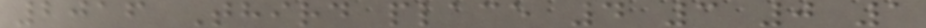2016 Third place 4 3 0 1
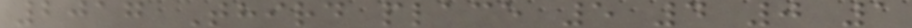2017 Third place 5 4 0 1
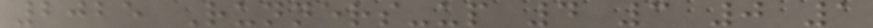2025 Runners-up 4 3 0 1
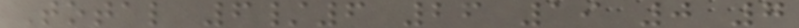Total 6/6 26 19 0 7
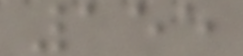155
